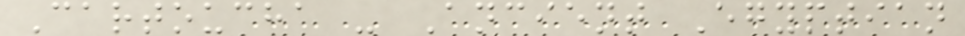Cartoucha - Ancient Egyptian
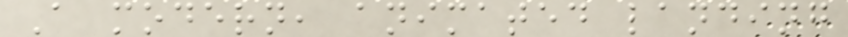A modern, animated landing
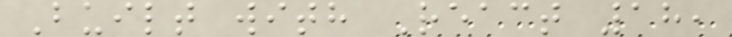Built with React 18,
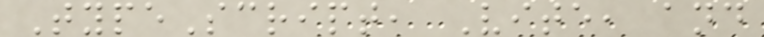TypeScript, Vite, and
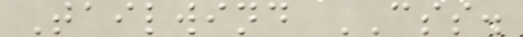Tailwind CSS.
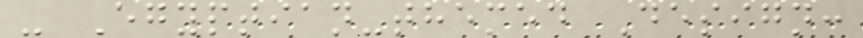- Egyptian-themed Design:
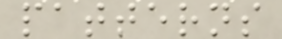patterns
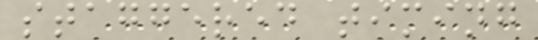staggered timing
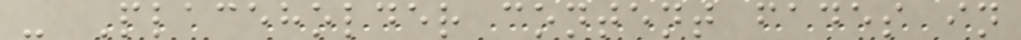- Placeholder content fades in
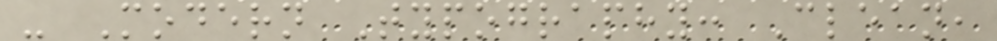- Modern Typography: Clean,
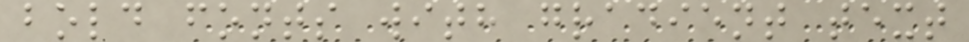bold fonts with gradient text
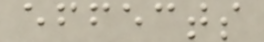effects
